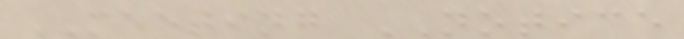MEETING NOTICE
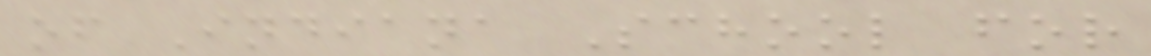of Indiana School for
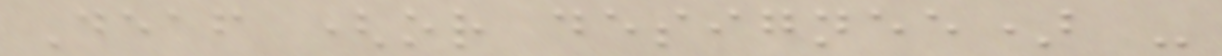Deaf (or designee) -
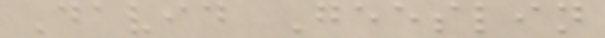David Geeslin
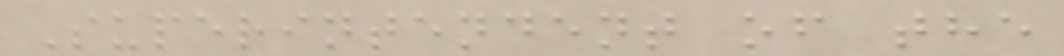Superintendent of the
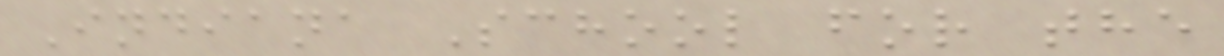Indiana School for the
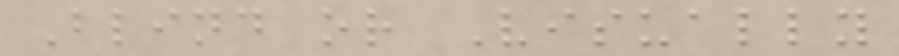Blind or Visually
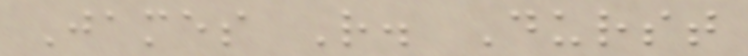James R. Durst
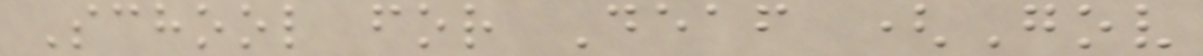School for Deaf (Gov
